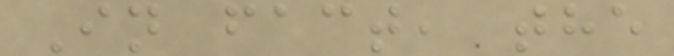In fact, the
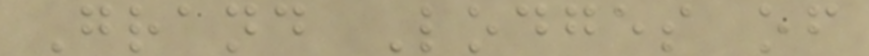Grand Lodges of
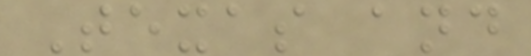Texas and
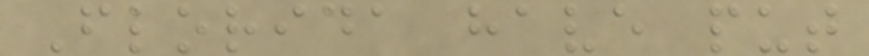Florida have put
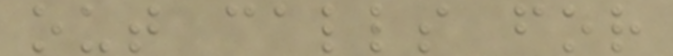out calls for
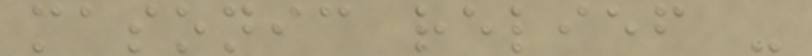masonic relief -
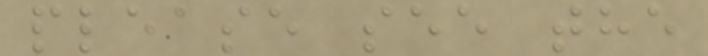please see the
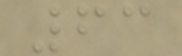63
